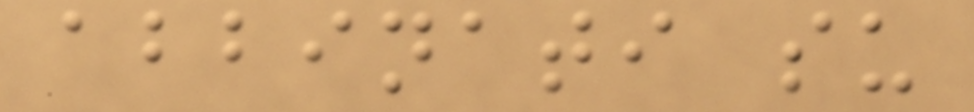abbinati su
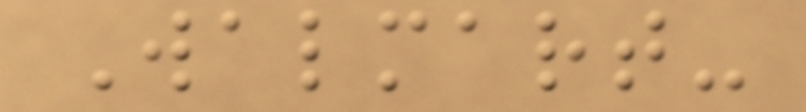Walmart-
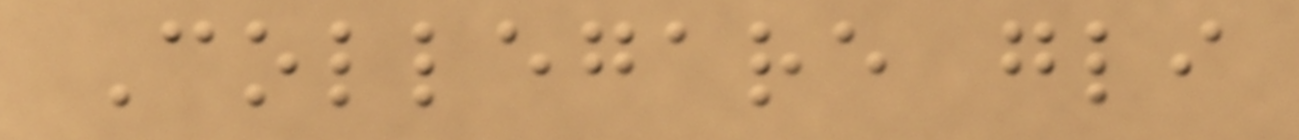Collegare gli
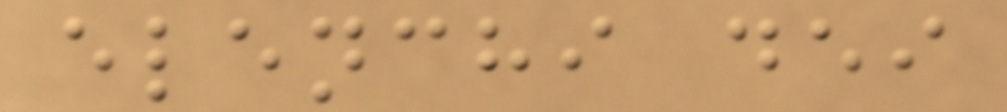elenchi dei
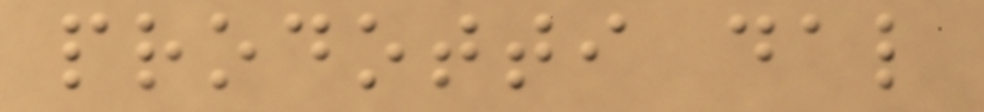prodotti dal
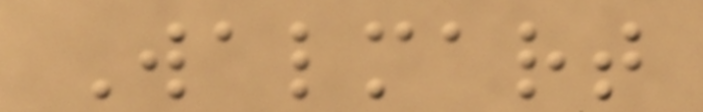Walmart
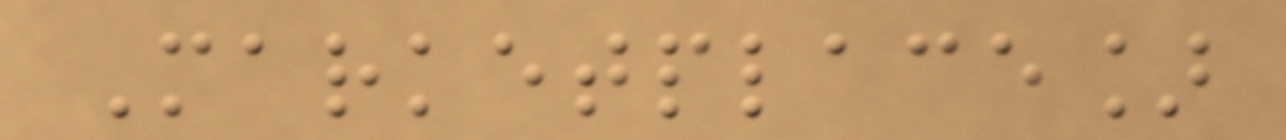Marketplace]
